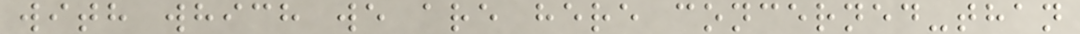with which we are here concerned-than
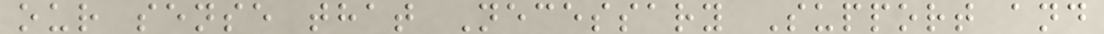our sense that Necessary Support and
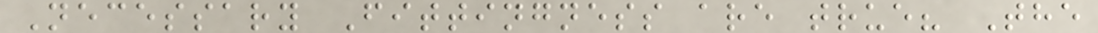Necessary Fittingness are true? The
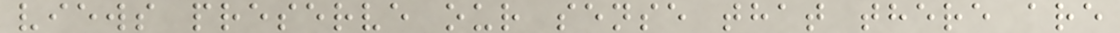views preserve our sense that there are
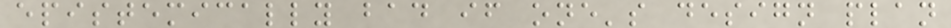epistemically bad if one's design plan
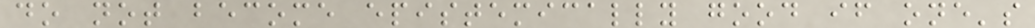do not become epistemically good if one's
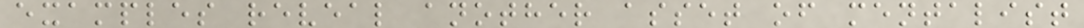examples reveal another asset of mentalist
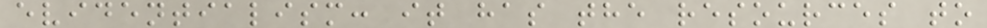evidentialism: it has the resources to
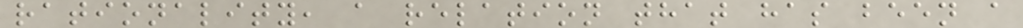rationality, a relation that has been a
